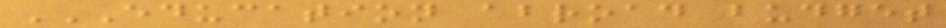EDUCATION ABROAD BUDGET
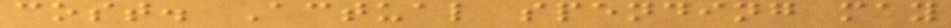cost. Actual spending may
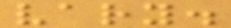vary.
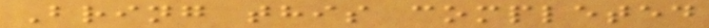Bring this completed
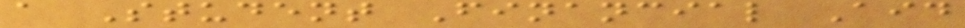a Student Financial Aid
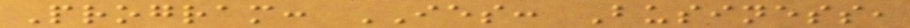Program: IES: Business,
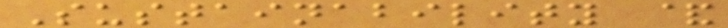Sustainability &
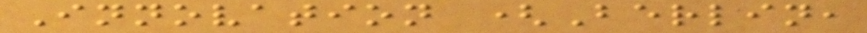Innovation (Berlin,
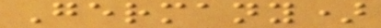Germany)
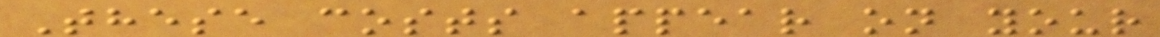These costs appear on your
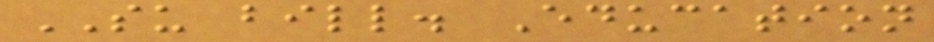SU bill. Education
